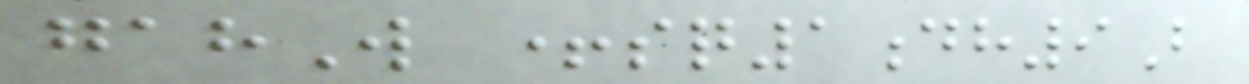gahW +sq1dh9B
